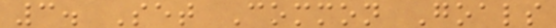3. Set Common Goals
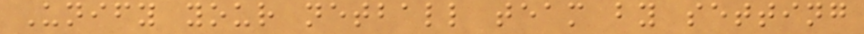Unify your netball team by setting
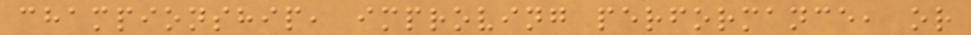championship, improving performance, or
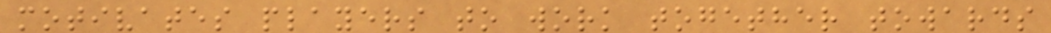motivates players to work together towards
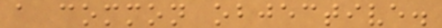a common objective.
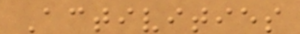Activities
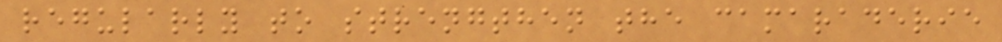regularly to strengthen the camaraderie
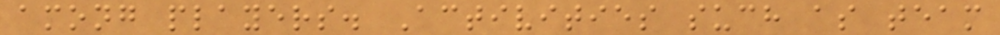among players. Activities such as team
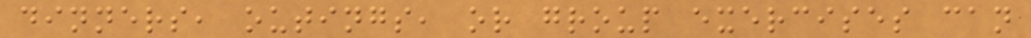dinners, outings, or group exercises can
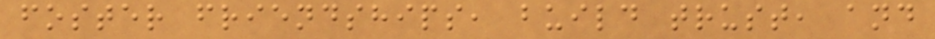foster friendships, build trust, and
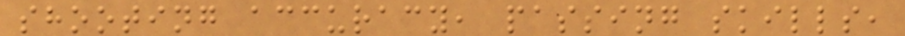shooting accuracy, passing skills,
